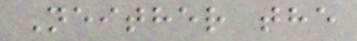Neither the
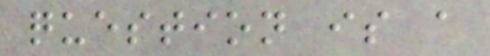question is a
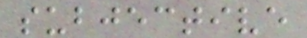subjective
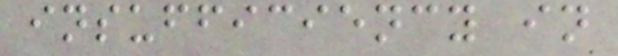insufficiency in
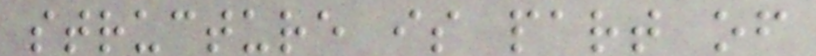structure is part of
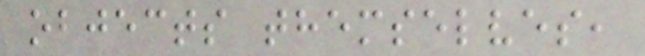objects themselves,
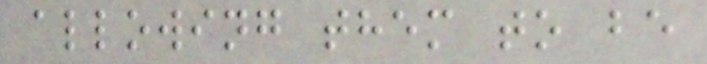allowing them to be
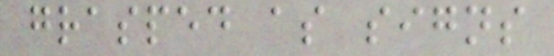grasped as signs
